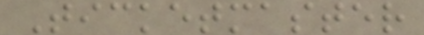Ticketmaster
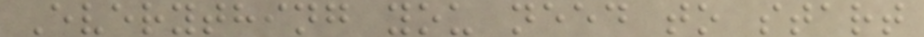Everything you need to start
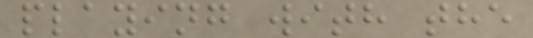playing with the
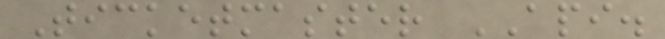Ticketmaster API.
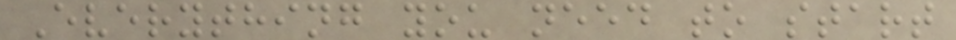Everything you need to start
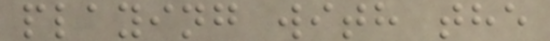playing with the
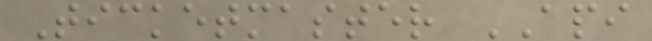Ticketmaster API
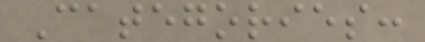Categories:
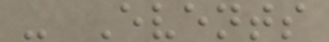- Events
